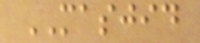MASJID
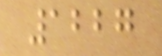1227
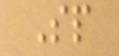Sp
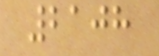2108
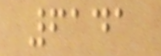6141
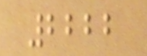2222
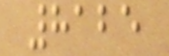8125
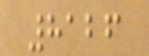8126
